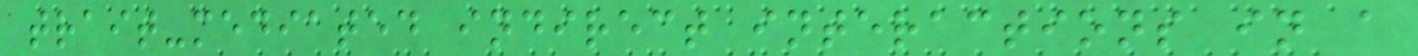trait-mediated indirect interactions in a
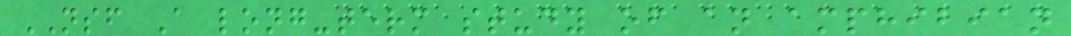NSF A long-term study of an amphibian
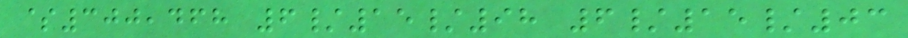$300,468 6/15/98 6/15/03
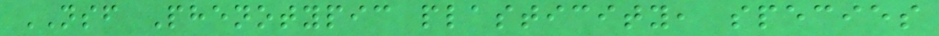NSF Phenotypic plasticity, species
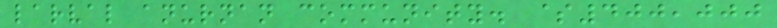larval anurnan community. $400,000
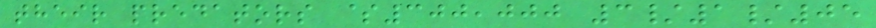their predators $300,000 3/1/05
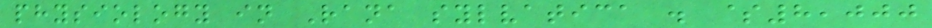physiology in Rana sylvatica . $8,000
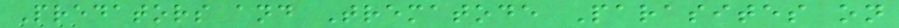Predators and Trematode Parasites on
